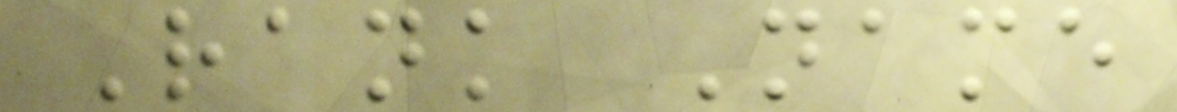Rank Name
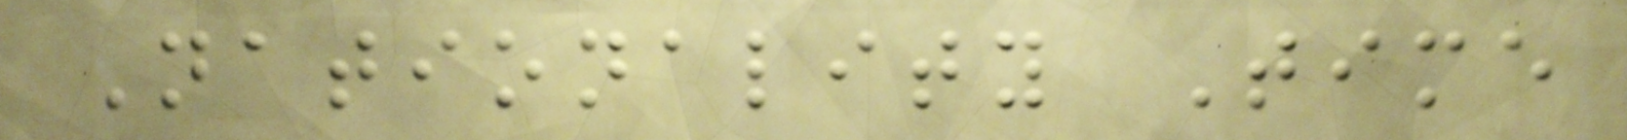Nationality Time
